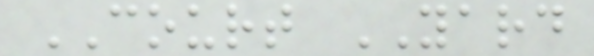COURT YARD
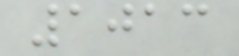1013
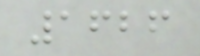1626
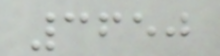3650
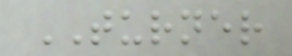TURNER
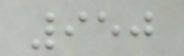950
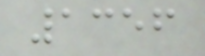1356
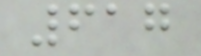617
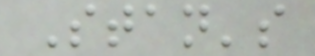Stan's
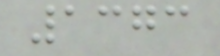1373
